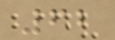62
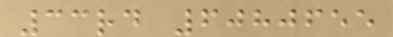33rd 6080655
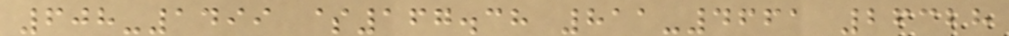608-1499 $167.38 811-4661 26328
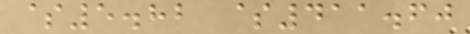$5.82 $411.60
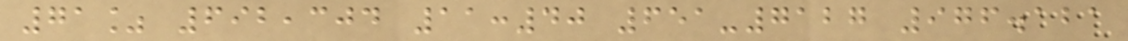71% 692,304 11:40 651-7127 976.121
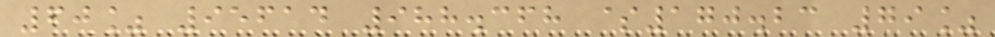60% 95614 988.368 $170.23 79%
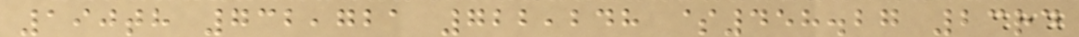190th 732,721 722,248 $458.27 23rd
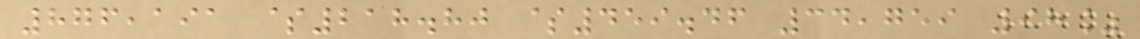876,191 $218.80 $459.46 34,759 98%
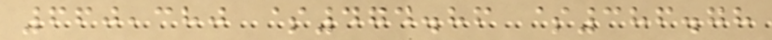660,380 $474.86 $386.78
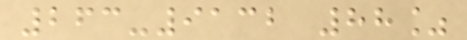263-9132 88%
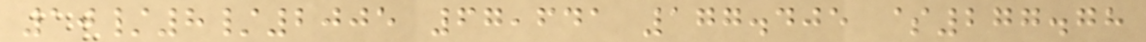10/8/2005 67,641 177.405 $277.78
